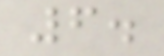6.
